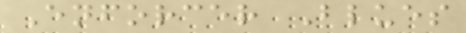Enforcer Blues
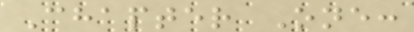Chapter One:
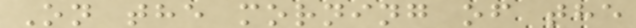On the morning of the
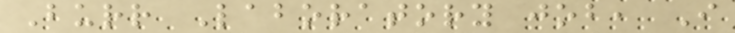Burr Laboratory job, I
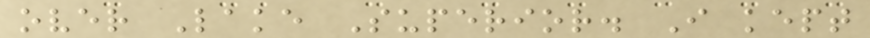over Lake Superior. I kept
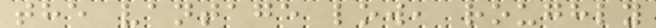the vantage low, roughly
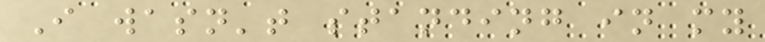I wasn't standing in my
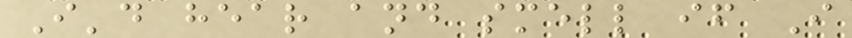I'd hear and smell if I
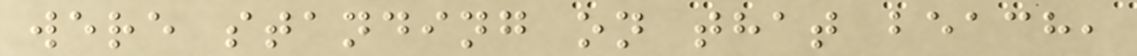were standing on that beach,
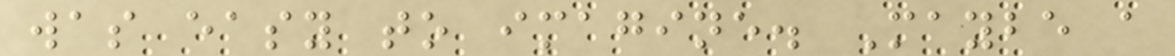was easy to imagine. Maybe a
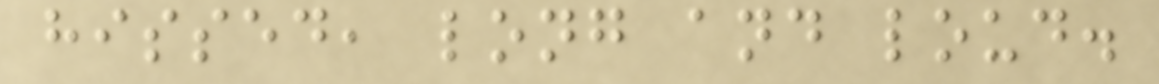hissed, long and loud.
